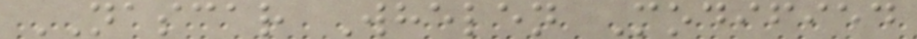NASCAR Whelen Modified
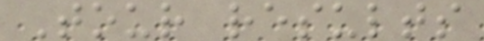Tour results
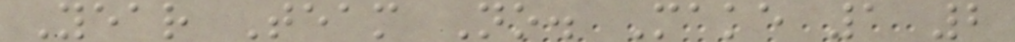Year Team No. Make 1 2
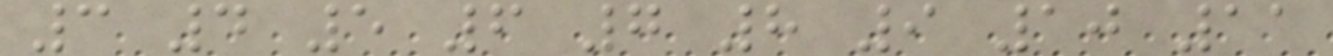3 4 5 6 7 8 9 10 11
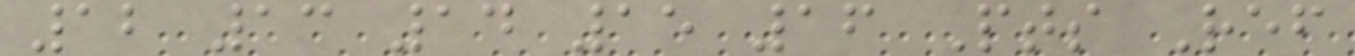12 13 14 15 16 Pts Ref
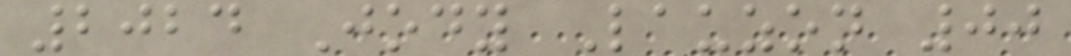2024 Jody Lauzon 00
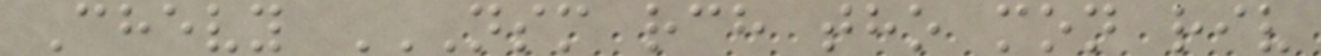Chevy NSM RCH THO MON RIV
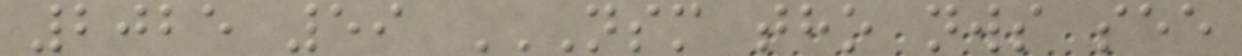2025 59 NSM THO NWS SEE
